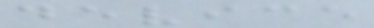device
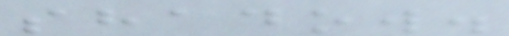shadow.
